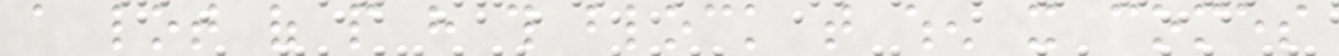a lot of people have this block that when it comes
